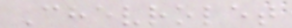Chevrolet
